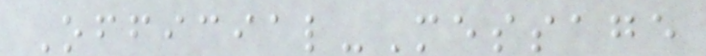Official-Message
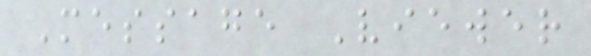Message Viewer
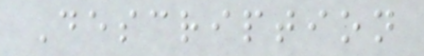Description
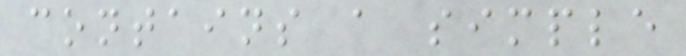contains a simple
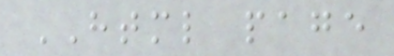HTML page
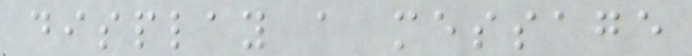display a message
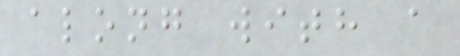along with a
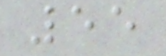55
